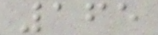165
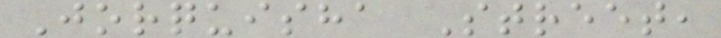Jorquisha Street,
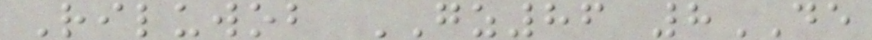Riluwob GZ86 8DE
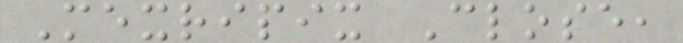Mexripix Close,
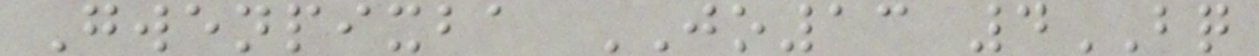Gwenpixba JO13 4BQ
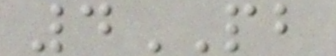4PB
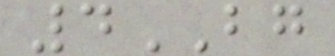4BG
